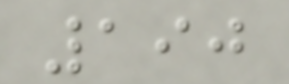190
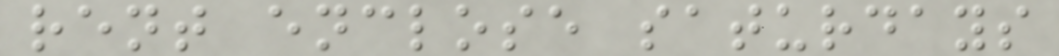rent enclose saturdays
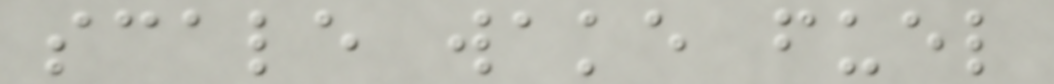scale wake fuel
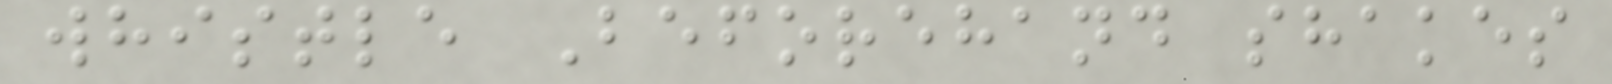whistle Beforehand shakes
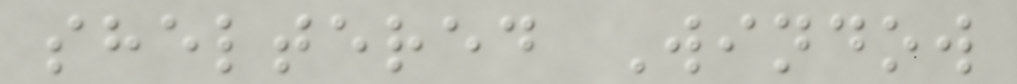sheltered Window
